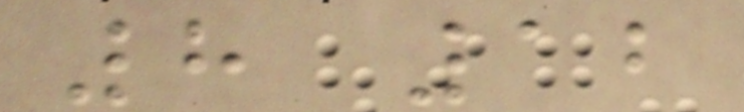8 12
